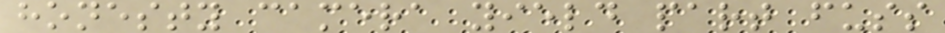honesty camera yield part fuss
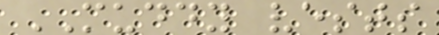MUDDY vests
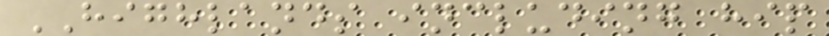HIGHLANDS including hip
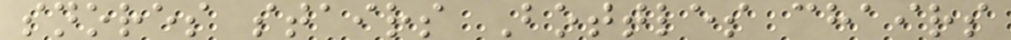snores stairs Bottles chairs
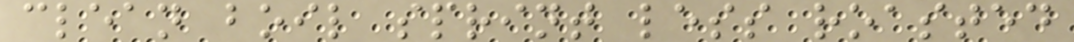clean boil sprint less roasted
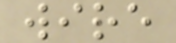wire
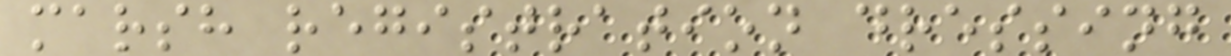marsh registration dressing
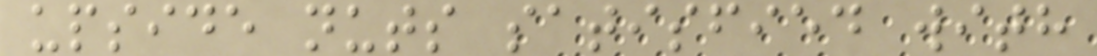upside nuts satisfied with
